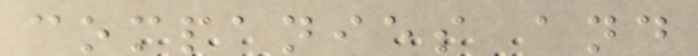companies and
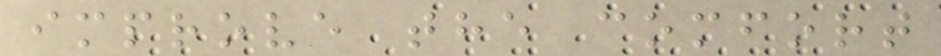improve the comfort
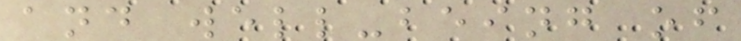and well-being of
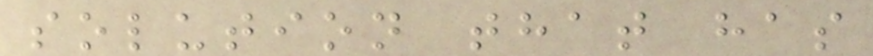solution that has
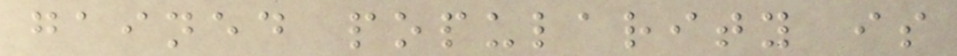gained popularity is
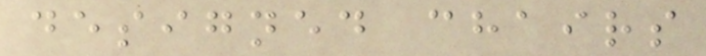designed chairs
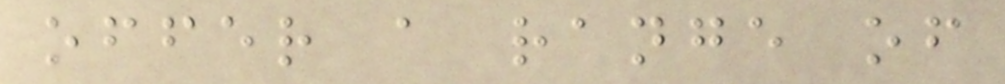offer a range of
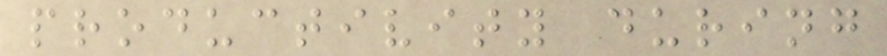productivity during
